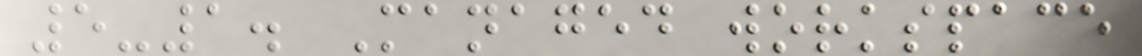5-1. Managed workspace
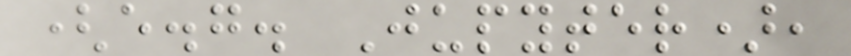(e.g. Jupyter),
